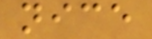nice
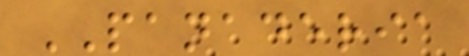PANADERIA
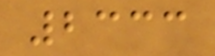2333
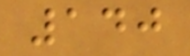140
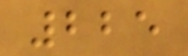225
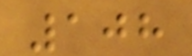108
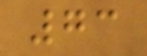73
